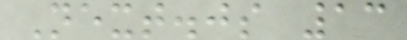Next.js 13
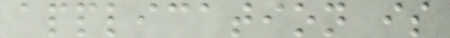application is
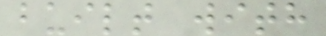built with
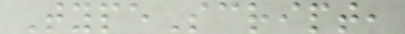TypeScript,
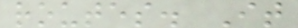routes. It
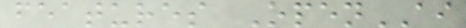features OpenAI
